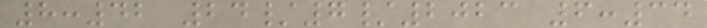8:42 24/7/2023 6:34
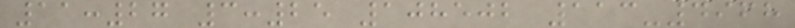11:27 3:25 108502 113-4968
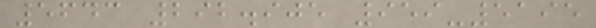5643 292.905 959-5195
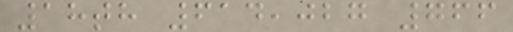18th 614,027 766
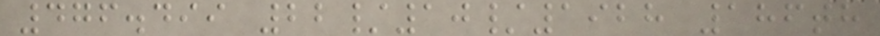476.499 22/10/1928 186th
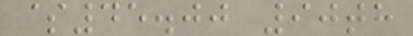$45.00 90th
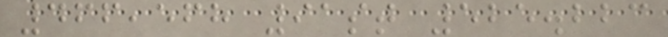466,568 91st 525.223
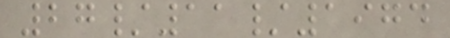27/11/1974
